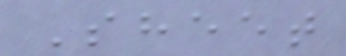Sheet
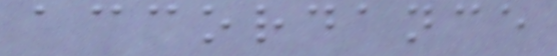accordance
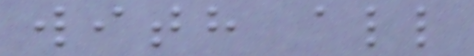with all
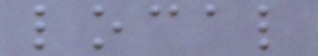local
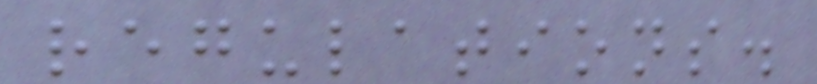regulations.
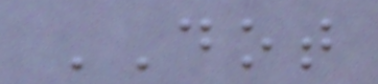DOT
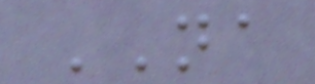NA
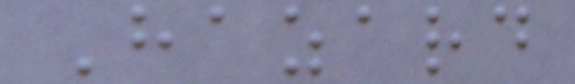Hazard
